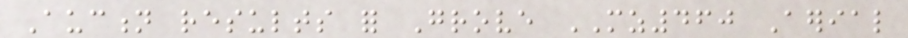Auction results for Grove MZ460 Aerial
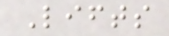Lifts
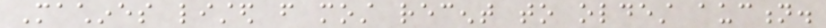Machines listed from most recent to oldest auction.
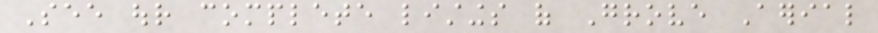See our complete listings of Grove Aerial
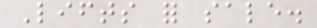Lifts for sale.
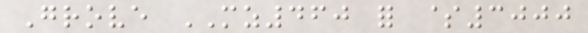Grove MZ460 for $3000
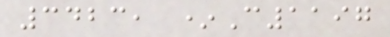3423, *C1197
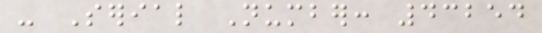- Serial Number: 43254
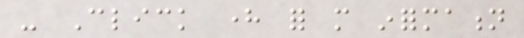- Click here for more information
